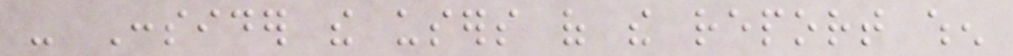- Consider the users of the report when
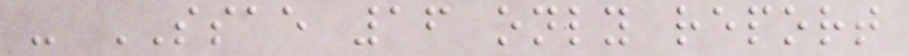- SSAE 16 only report
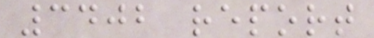3402 report
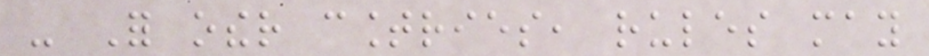- For other countries, rules may
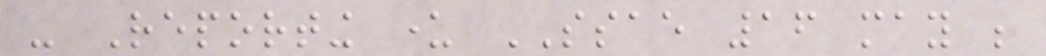- Reporting under SSAE 16 may be
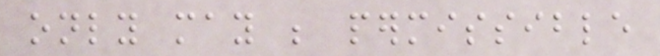only may be permissible
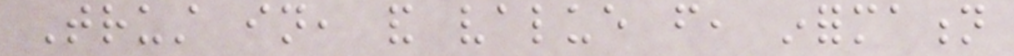Trust in, and value from, information
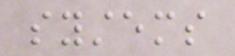systems
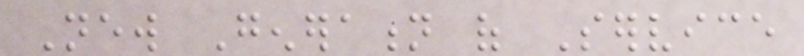New Generation of Service
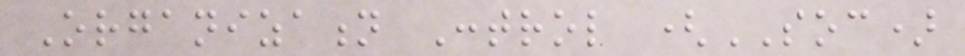Organization Control (SOC)
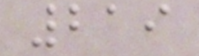219
